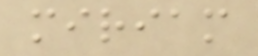miriam
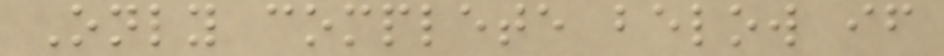Only complete below if
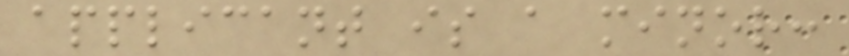applicant is a minor:
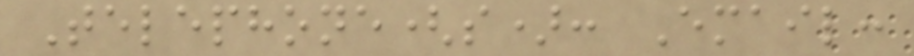Telephone(s): Email:
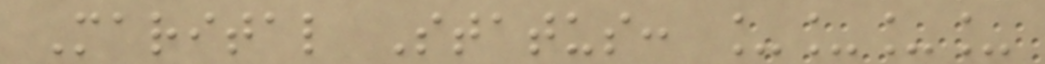Marital Status: ____
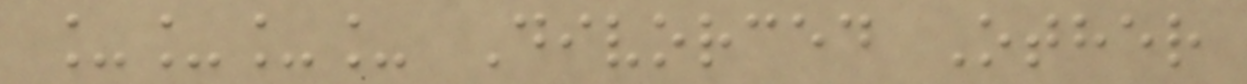____ Divorced Other
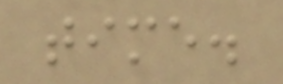time.
